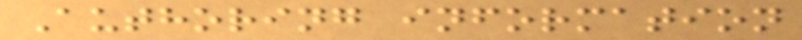Authoring information
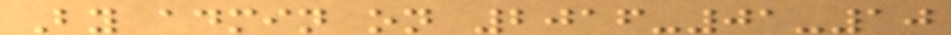By admin on 2016-01-10
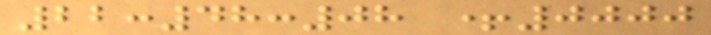22:48:08 +0000
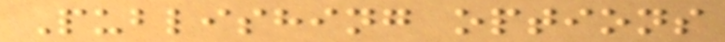Publishing options
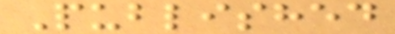Published
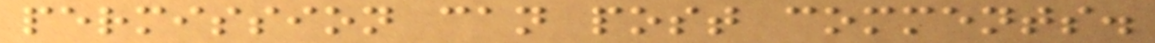permission can post comments.
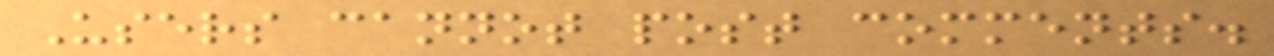Users cannot post comments.
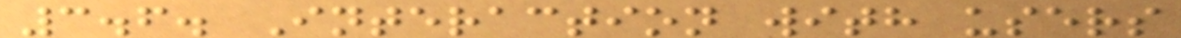3.6. Interaction with users
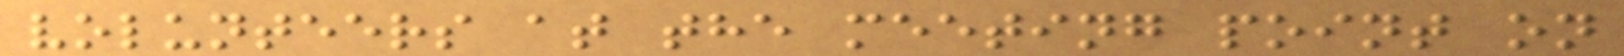volunteers at the meeting point on
